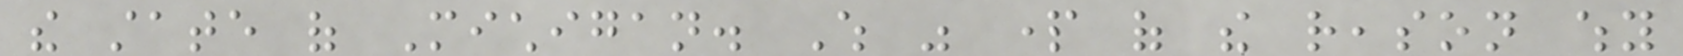the state of Michigan. Which was part of the reason why
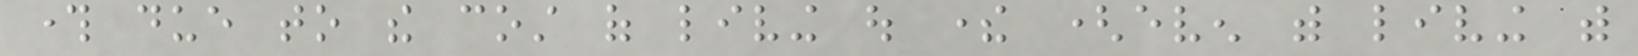through due to the cost of living out there (even with living with
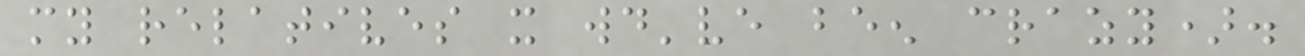my relatives it would've been crazy).
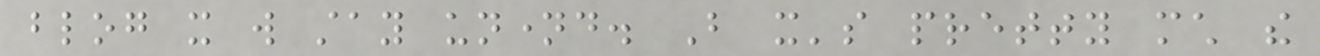blog it will stay unnamed. But it's pretty much the
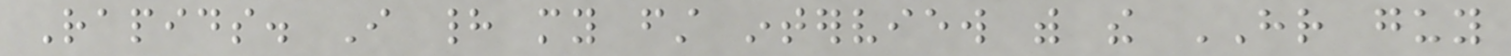Rapids. I had my first interview with the HR guy
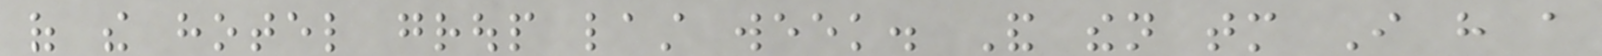of the hotel group last week. And then tomorrow I have a
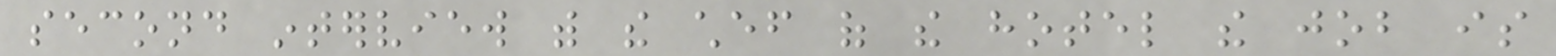second interview with the chef of the hotel the job is
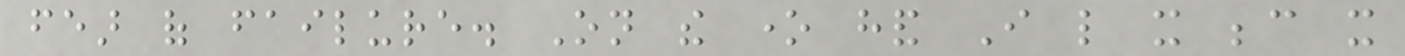fear of failure. On the one hand I like it because it
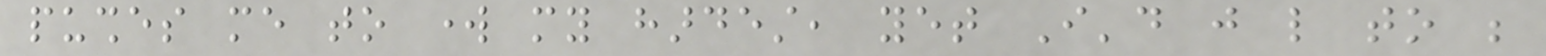pushes me to work my hardest, yet I'd just like to be
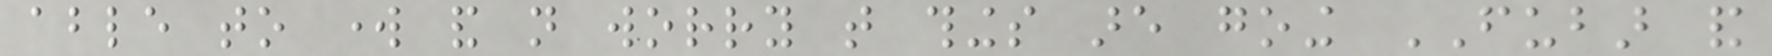able to work and not worry that things are going FUBAR and
